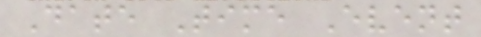Date Time Event
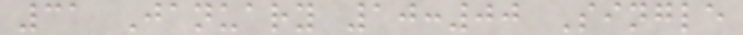31 January 10:00 Single
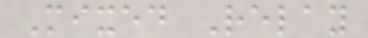Mixed Relay
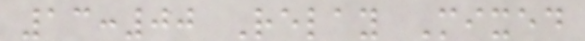13:00 Relay Mixed
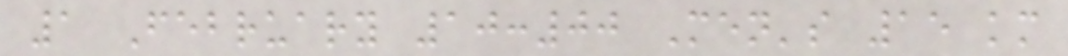1 February 10:00 Men's 15 km
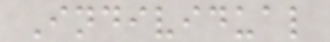Individual
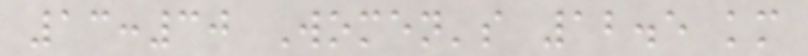13:30 Women's 12.5 km
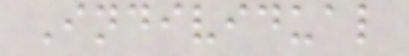Individual
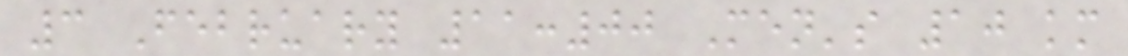3 February 11:00 Men's 10 km
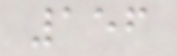156
